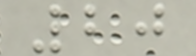20
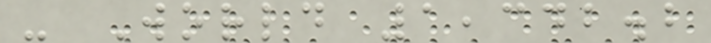- World 1,342.2
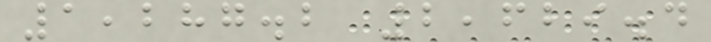1,287.2 2,629.4
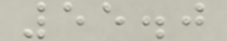55.0
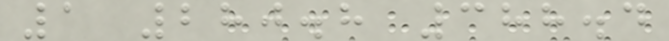1 280.8 388.4
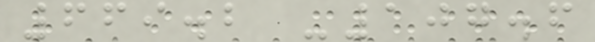669.2 -107.6
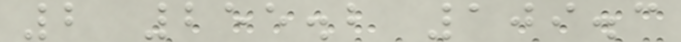2 255.2 109.3
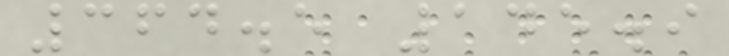364.5 145.9
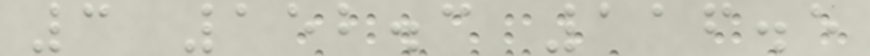3 152.3 116.5
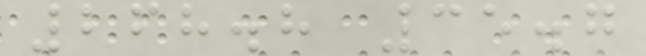268.8 35.7
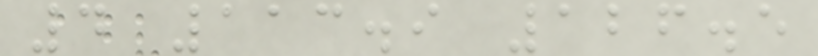4 113.9 126.5
